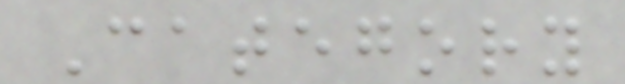Category
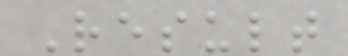Result
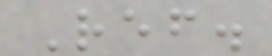Ref.
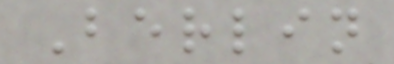Berlin
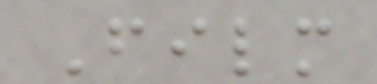Film
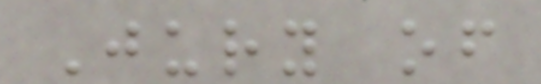Jury of
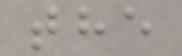the
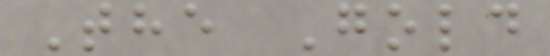The Gold
